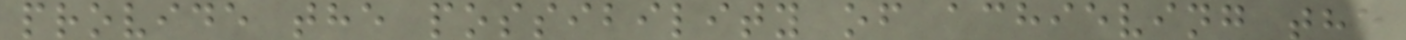provide the possibility of achieving the
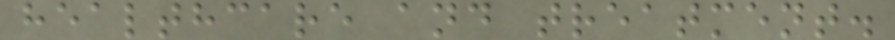healthcare and treatment.
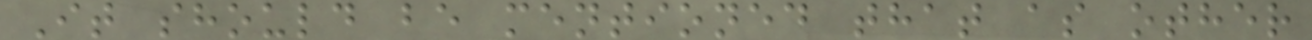It should be mentioned that as other
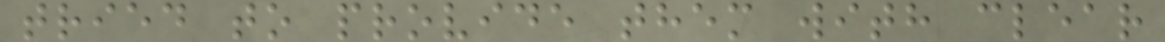tried to provide them with clear
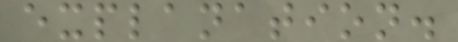explanation.
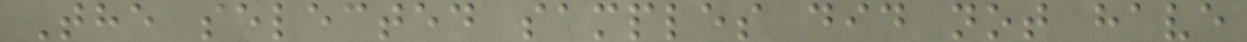The selected samples did not have
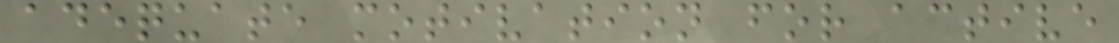adequate motivation for active
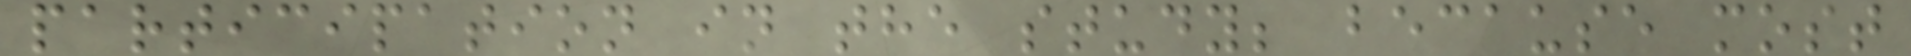participation in the study; because most
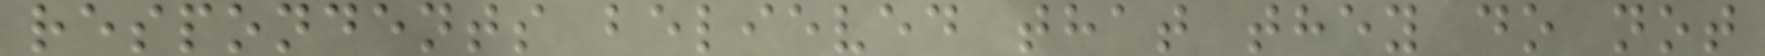respondents believed that they do not
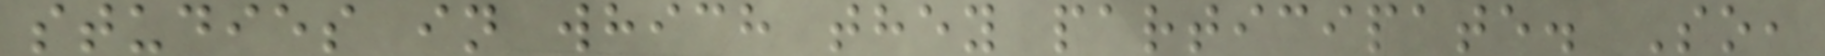studies in which they participate. So,
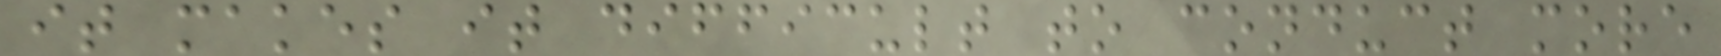it makes it difficult to conduct more
